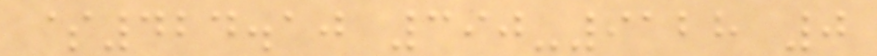$424.10 390-9128 0
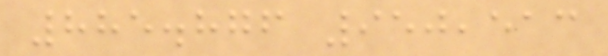885.876 950,513
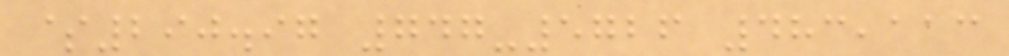$290.97 747-5726 483,113
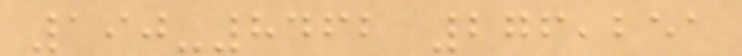190-8462 276,251
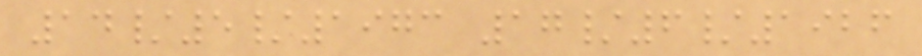14/5/1973 17/6/1926
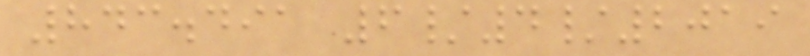843.491 6/4/2019
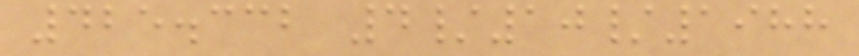425.332 4/10/1988
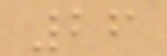26
